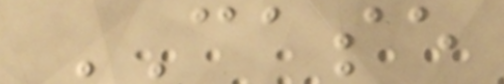CASE
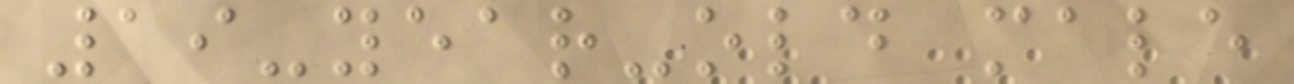19-year-old male
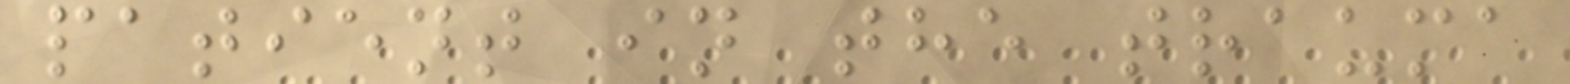patient in the trauma
